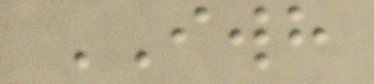IWH
